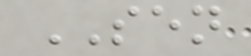SEN
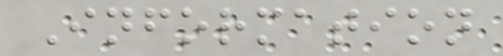Information
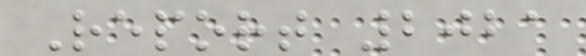Report 2021
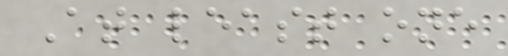At least one
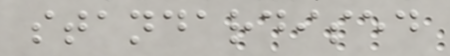standardised
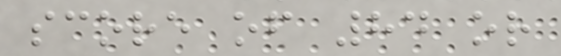score of 84 or
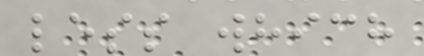less which
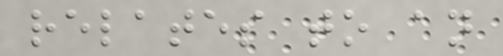relates to an
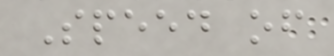Speed of
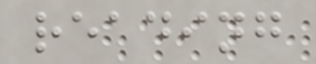reading
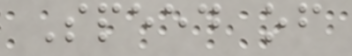Speed of
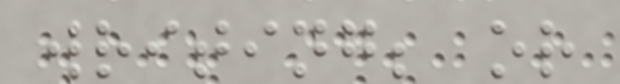writing; or
